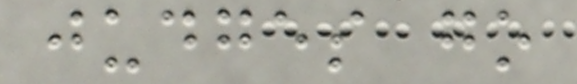judges go
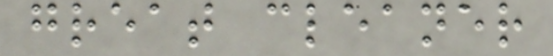great cleaner
